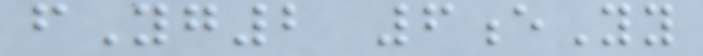fYg2 6eYy
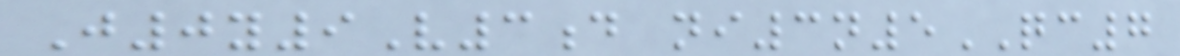J0y9V3d ni3n5QC7
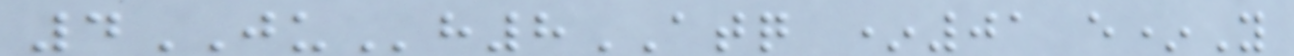4JUh8ATQ *01 e*Y
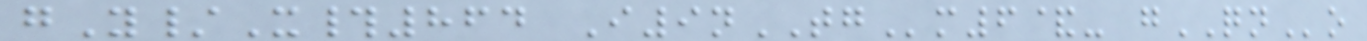gY/X#864 I9nTGm6&- gQNo
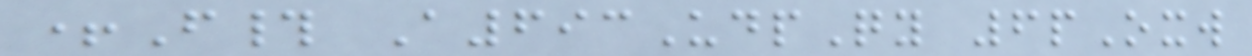+F# A693UdpQy 6pOxw
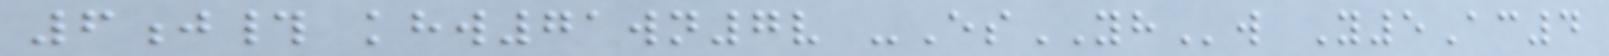6j# khw71wn7v -EsYHw Y5Ac4
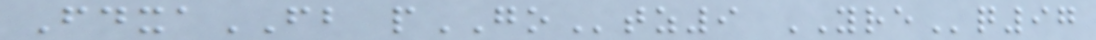FdxaFB pGOtz9 YREq97
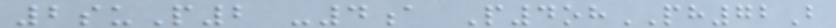2suP2 -4a P4ohPH72B
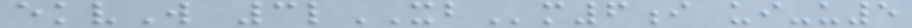ekvW 3lXBm6i ui-u5
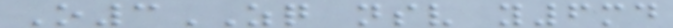O3ZQ nsv y6md
